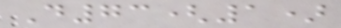D73(1)
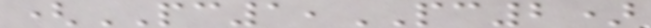(PC1,PC2)
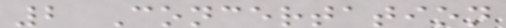2 Concertation
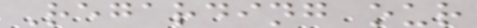Regarding our
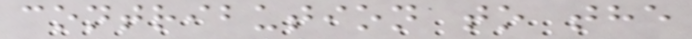contribution to the
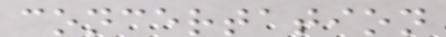concertation
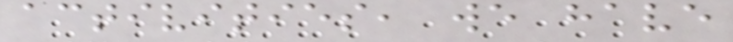activities, we have
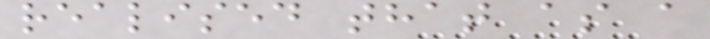realised that as a
